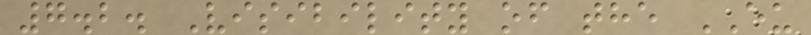7.2. Visibility of the EU
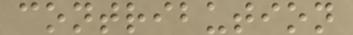contribution
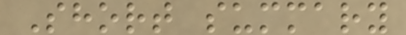Short summary
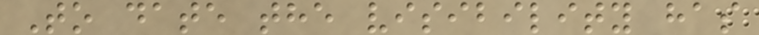To date the visibility has
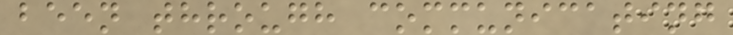been through communicating
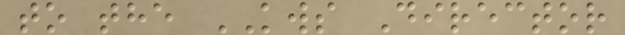to the KWS Director
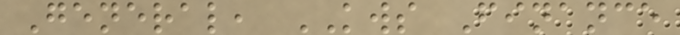General, KWS Finance
